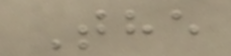The
